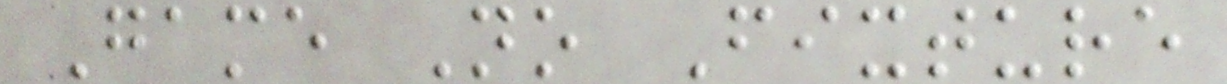Game No Fixture
